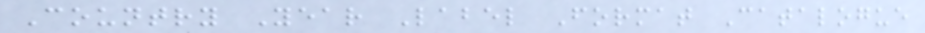Country Year Label Format Catalogue
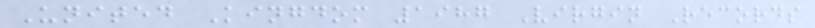United Kingdom 1987 Virgin Records
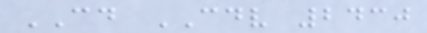CD CDV 2430
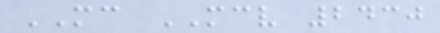MC MCV 2430
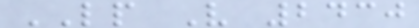LP V 2430
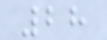28
